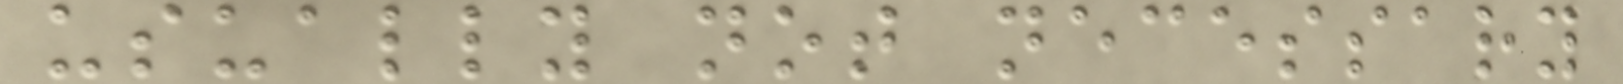usually not necessary
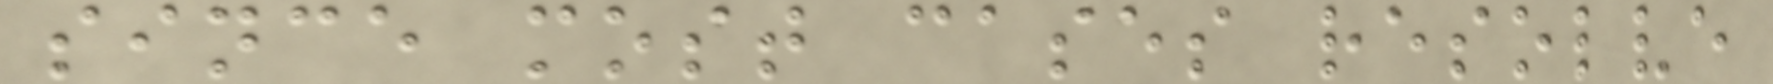since most cases resolve
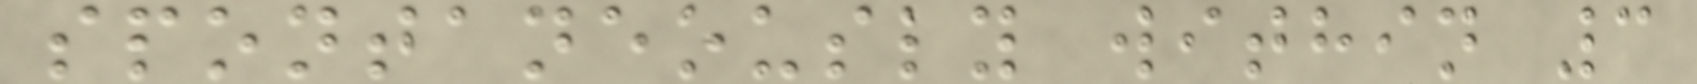spontaneously within 3
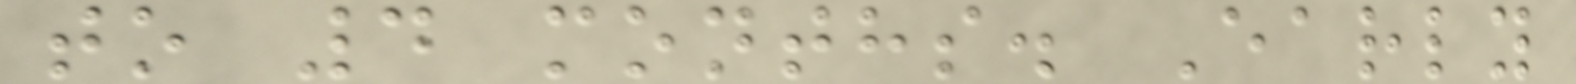to 4 months. Early
